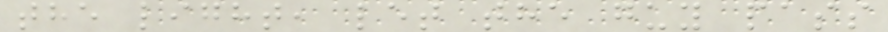the light, let the guy pass
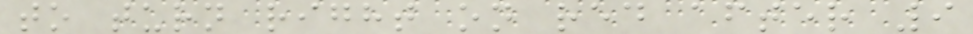to turn right on red after 9
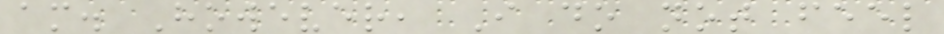am. However, I do not feel
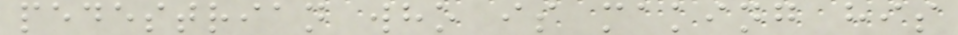pedestrian who is making his
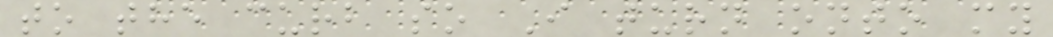to the curb so I turn onto my
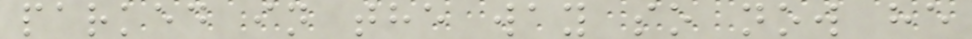parked in the way so now he
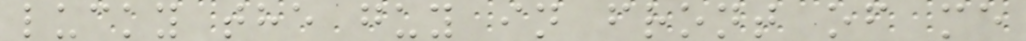lucky the guy in front of me
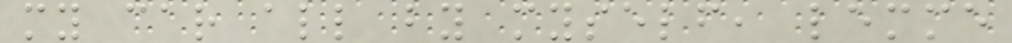my car all by myself, lemme
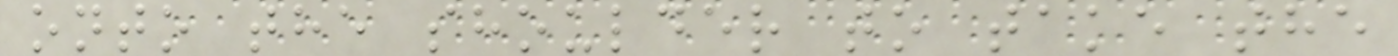onto the shoulder to take the
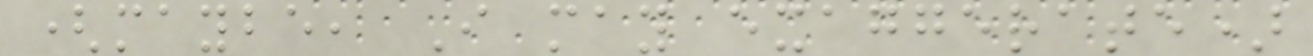(maybe, I may exaggerate)
